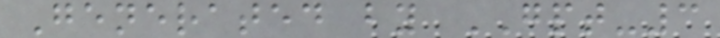Generated by GPT-3
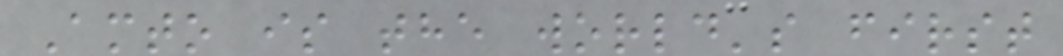Amto is the world's first
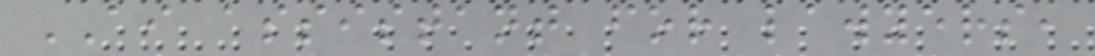AI assistant for lawyers,
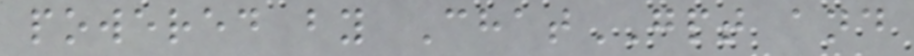powered by ChatGPT and
